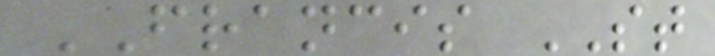FRANCIS ST
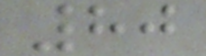80
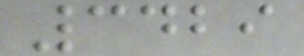3429
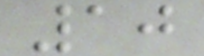10
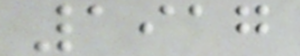1917
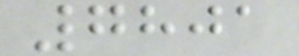7801
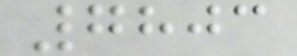7803
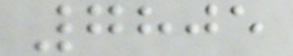7805
